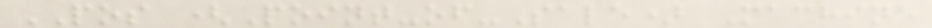POS (Point-of-Sale) Machine
